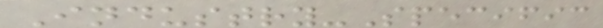Industry-Specific
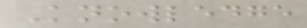Knowledge
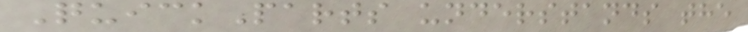QuickParts understands the
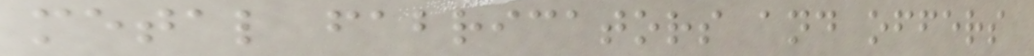metal fabricators and offers
